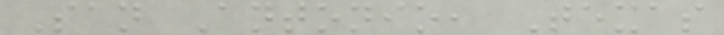San Antonio, Texas
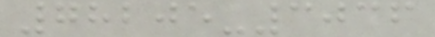78205-3036
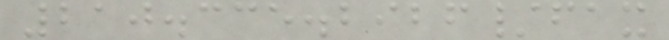210.335.2926/fax
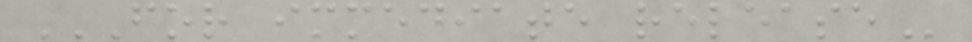FOR IMMEDIATE RELEASE
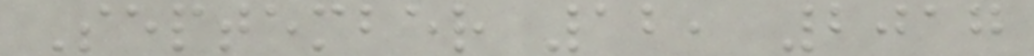September 12, 2017
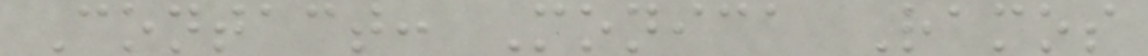Contact: Monica Ramos
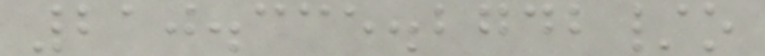210.335.2742/o
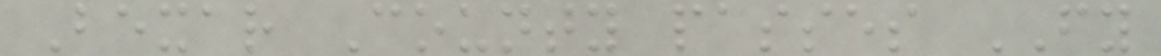Bexar County passes FY
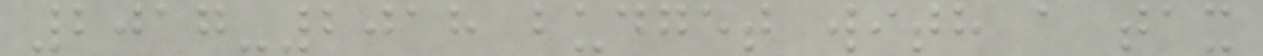2017-2018 budget with a tax
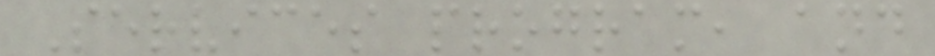Services program, and
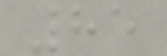85
